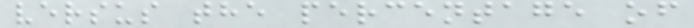versus the percentage of
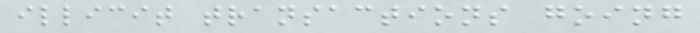illicit transactions going
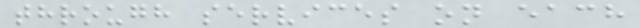through services on each
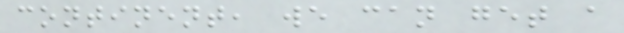continent, we can get a
